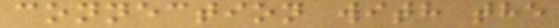connection with the
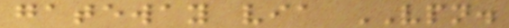gateway via VPN.
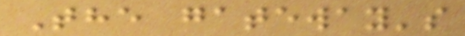The gateway's
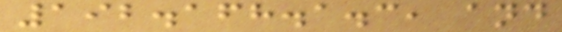192.168.1.3, and
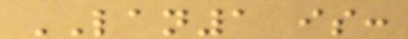LAN1 is:
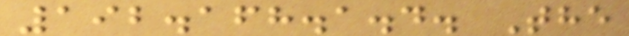192.168.1.4. The
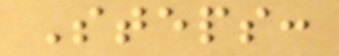Steps:
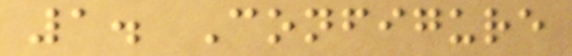1. Configure
